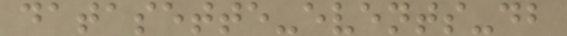datasette-events-db
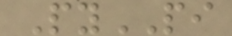PyPI
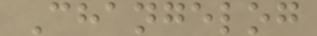Changelog
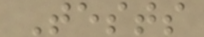Tests
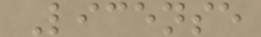License
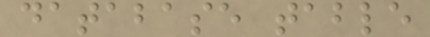database table
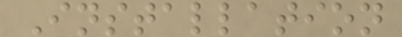Installation
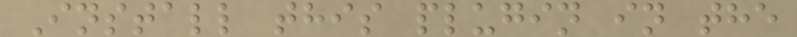Install this plugin in the
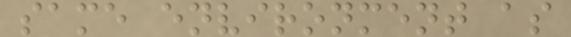same environment as
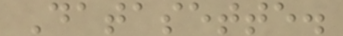Datasette.
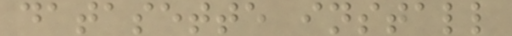datasette install
